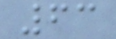63
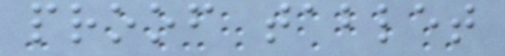proof tablet
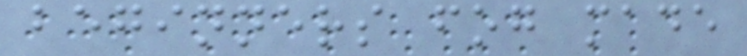beginners fog made
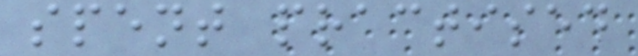spent practised
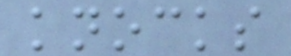knocks
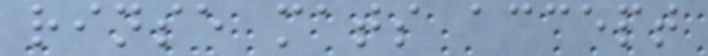rinse mats accept
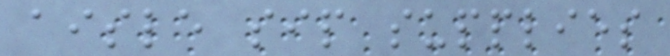aisle sip supplies
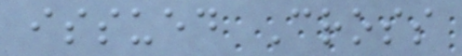issued Cross
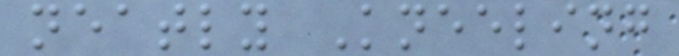neatly Kneeling
